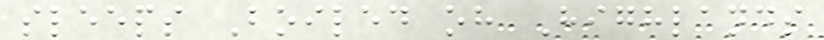sleeps Boiled oh Highlands
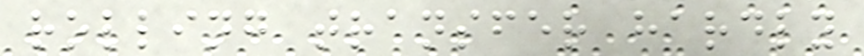rolling transfer hardly
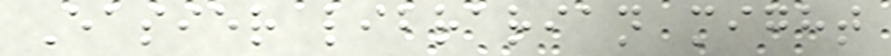Easier librarian might
